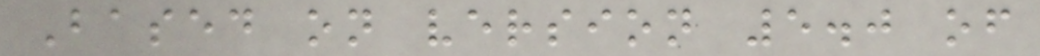Based on version 5.0 of
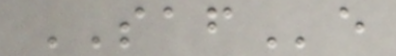SAFe
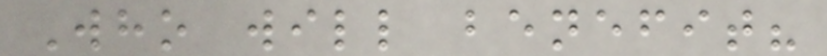Who will benefit?
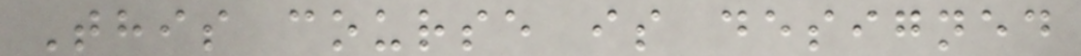This course is designed
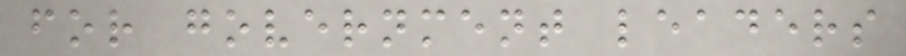for government leaders
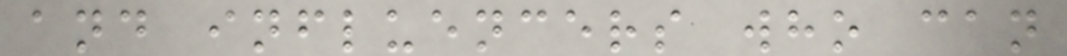and influencers who can
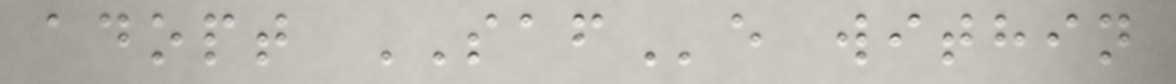adopt SAFe within
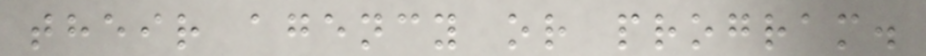their agency or program.
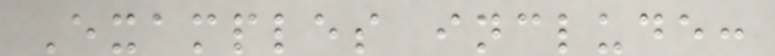Examples include:
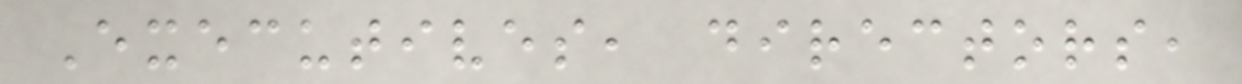Executives, directors,
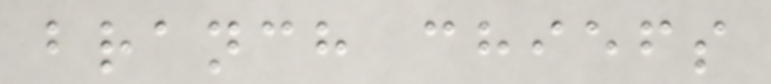branch chiefs
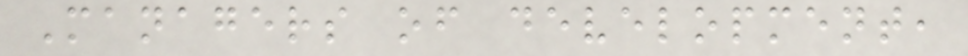Managers of development,
